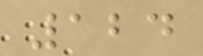124
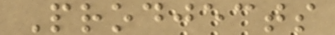Prodjects
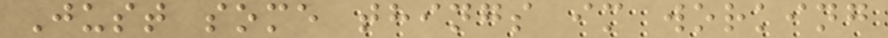Just some things im working
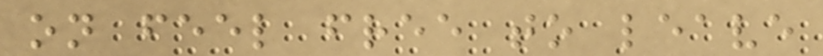on feel free to leave
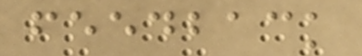feedback
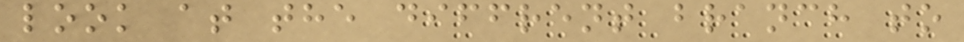look at the diffrent branch to
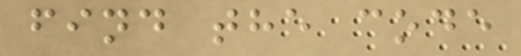find the code
